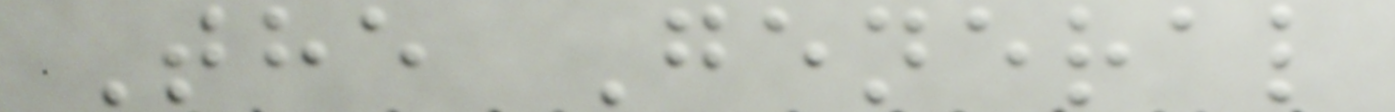The General
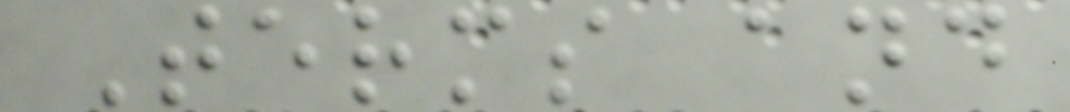Terms and
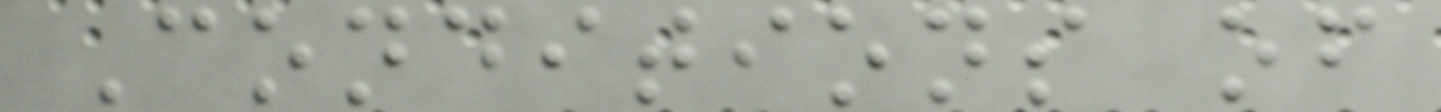Conditions of
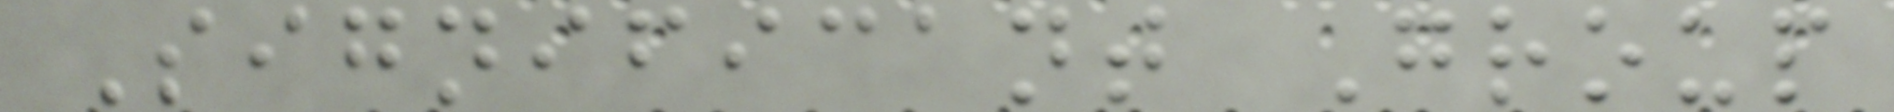Significant Group
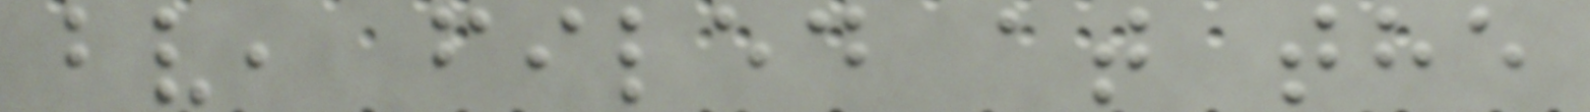bv, filed at the
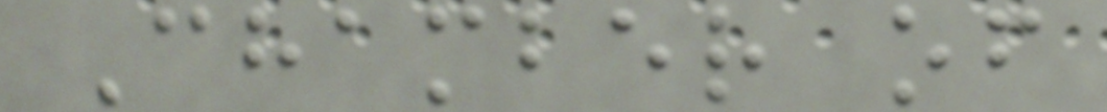Chamber of
